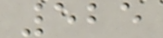525
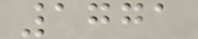1771
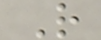R
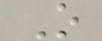O
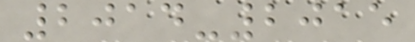2014-2015
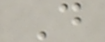D
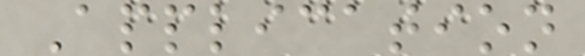Application
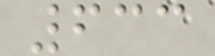633
